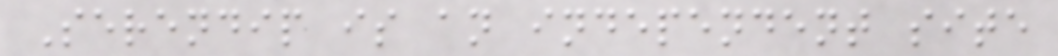Serendip is an independent site
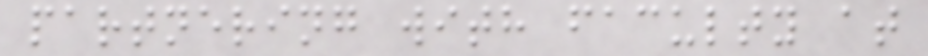partnering with faculty at
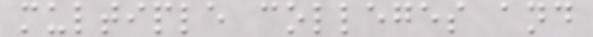multiple colleges and
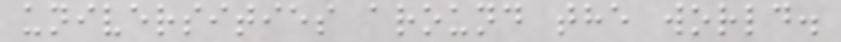universities around the world.
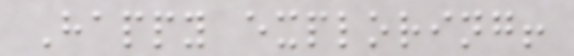Happy exploring!
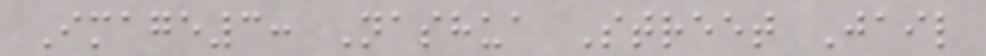Image3: Nashua Street Jail
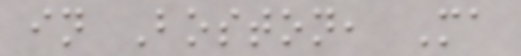in Boston, Ma
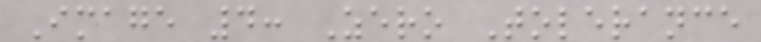Image 4: Zero Tolerance
